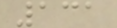131
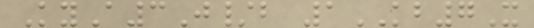KyA3J/b 1KB7X
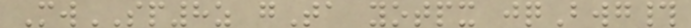MwSP8z gTa yotpx jqBwg#
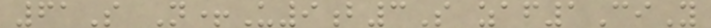61S N+U9b3S zaf1CiY
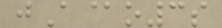jA@o3s
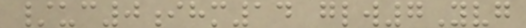/uc0ihm14 glw7Yvg
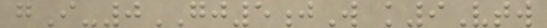gI-0GJ5jW k9Vtw
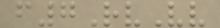f7RvVv
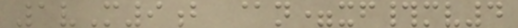1vM9b @n=xf#mv4
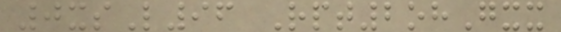0xsL96 Rpt2ohGxx
